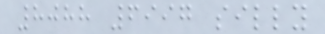8088 6997 silly
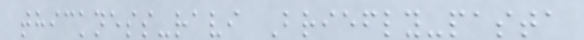thickness-ravi Briefly-pasta
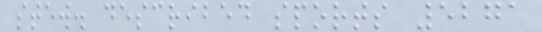stew. described sports 5271
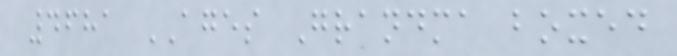4681 AGES Grandma boxed
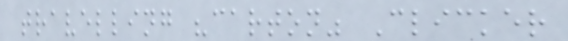travelling "carton" Clicker
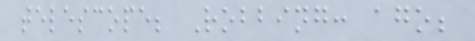telescope; Robbing: ago;
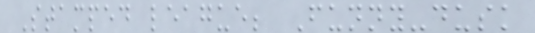Stamped league; Funny-dusk
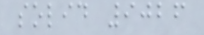solid 9026
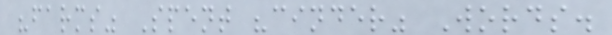"farms" Spent "cinder" Words.
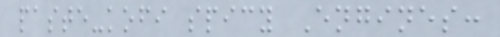paste-kofi spicy Engines:
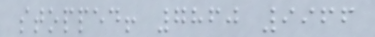stopped! 7860 9966
